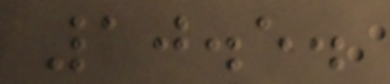10.5.
